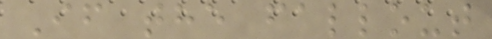If the fallout
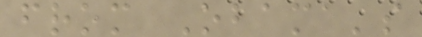from Obama's
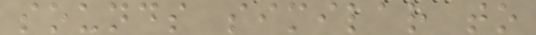sounds similar to
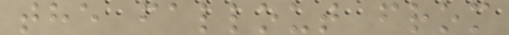the fallout from
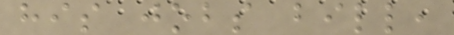his jobs bill,
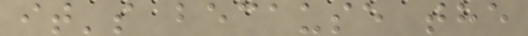it's because the
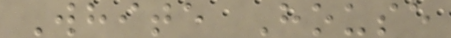White House
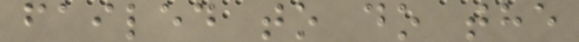failed to do the
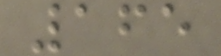165
